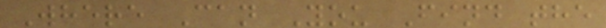Where Can You Find the
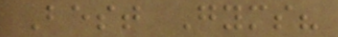Best Gyms?
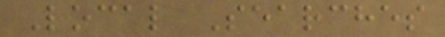Local Searches
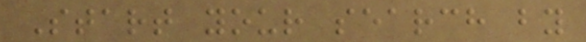Start your search by
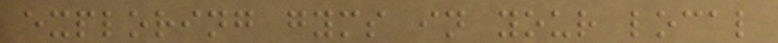exploring gyms in your local
